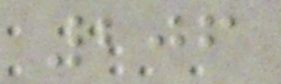206
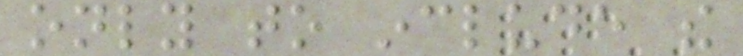only to include the
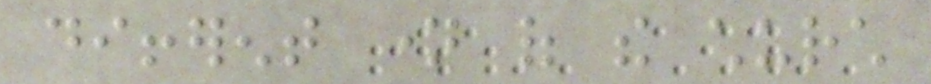different name of the church
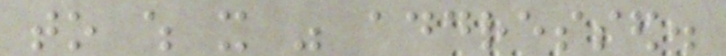to which it was addressed.
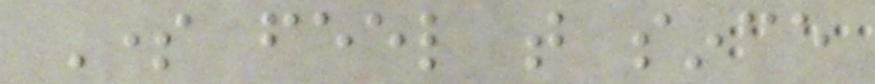Some feel that since
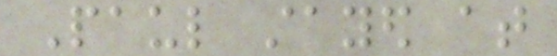Paul stayed at
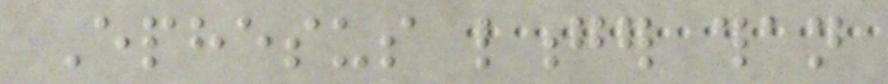Ephesus longer than
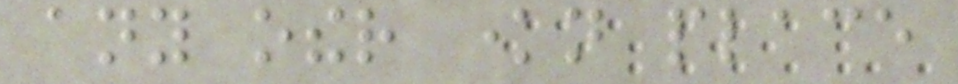any other known place
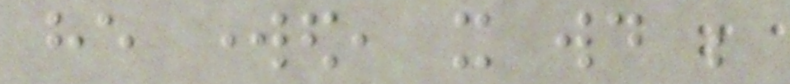he worked, it would be
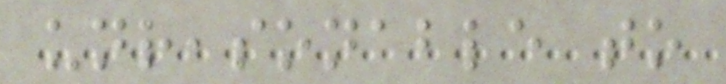unreasonable to
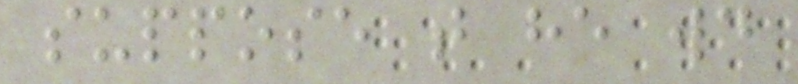suppose that he would
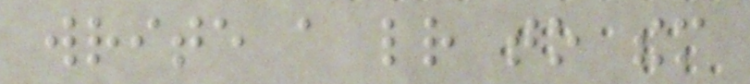write a letter to them
